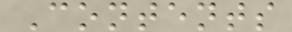Contents
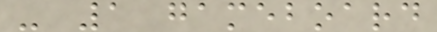- 1 gameboard
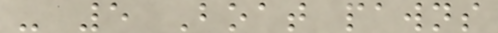- 5 Boat pawns
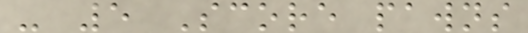- 5 Score pawns
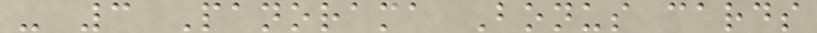- 3 Panorama Bonus cards
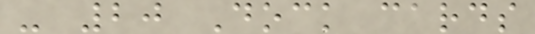- 20 Dock cards
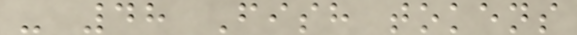- 48 Fish tokens
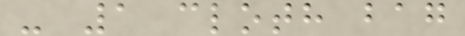- 1 cloth bag
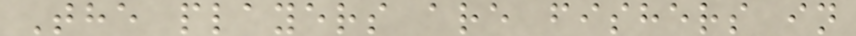The players are fishers in
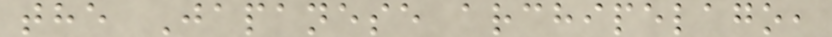the Japanese archipelago,
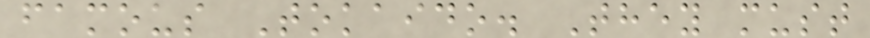famous Tokaido. They must
